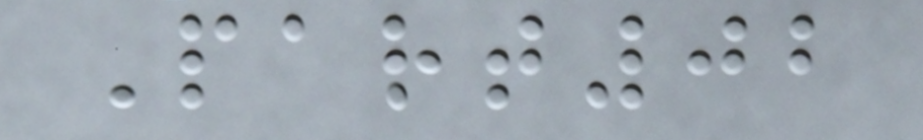Part02
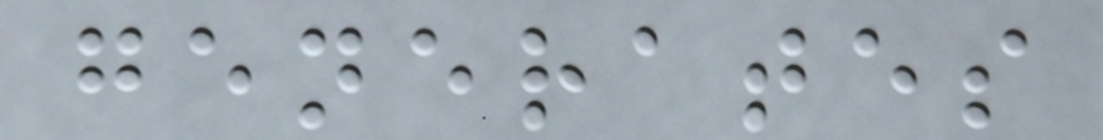generates
